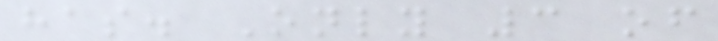has. Only 3 of
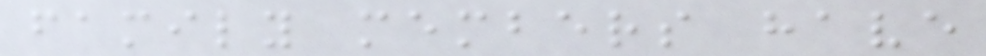family members have
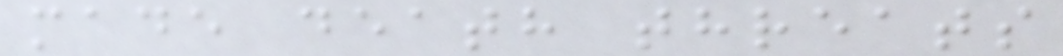made death threats
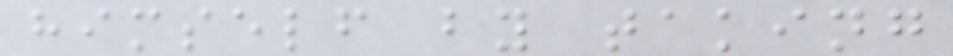himself by taking
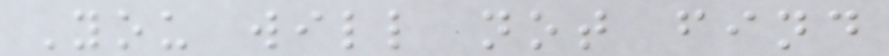You will not find
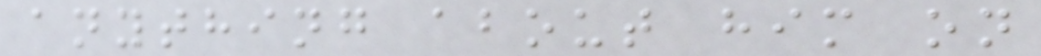anything about him on
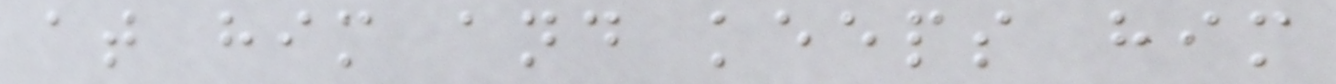at him and keeps him
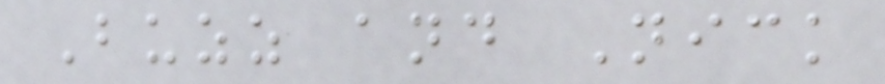Buzz and Nick
